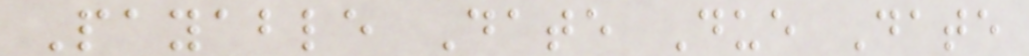Payable Date Due Date
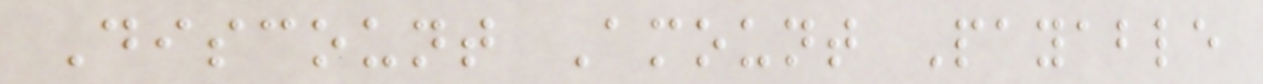Discount Amount Payable
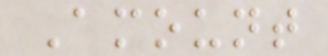Amount
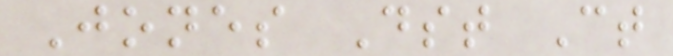Jones Dst Ct
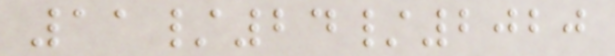11/24/2020
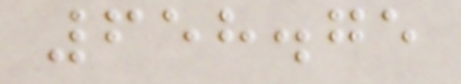658.75
